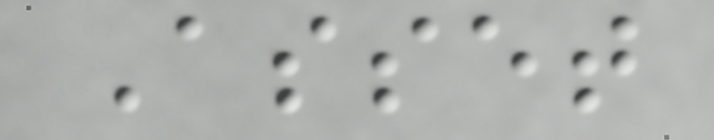Asset
